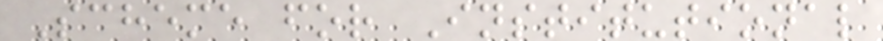Scheme for Institutional
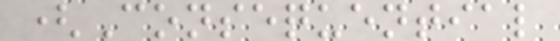(Consequential
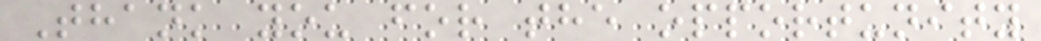Thank you for the opportunity
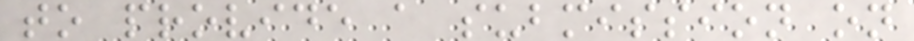to provide a submission on
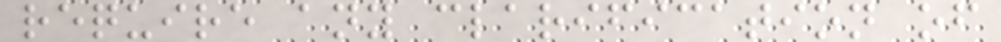require any clarification of
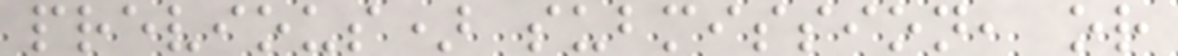previous) submission, or
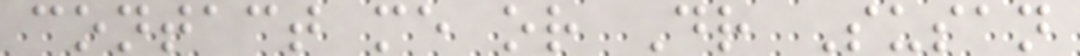contact me or Dr Susan
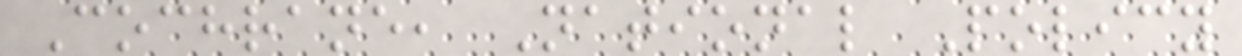Cochrane, National Policy
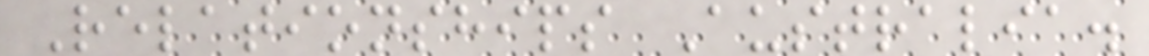Relationships Australia.
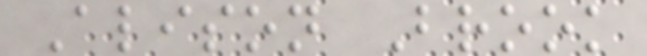Alison Brook
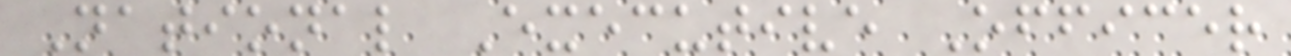National Executive Officer
